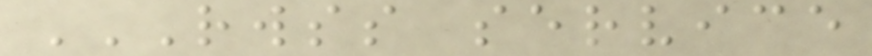RWSS SERVICE
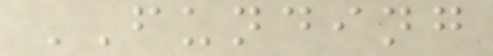FUNDING
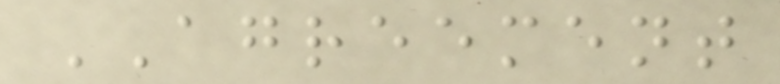AGREEMENT
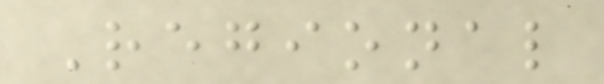Regional
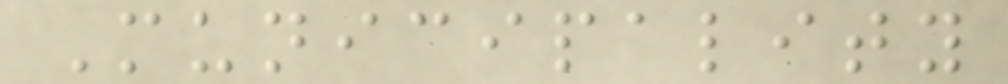Municipality
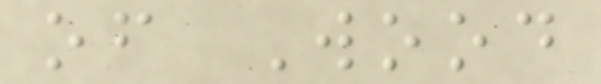of Wood
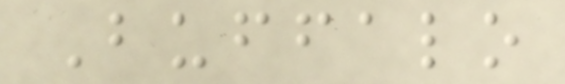Buffalo
